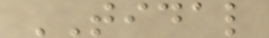TIDAL
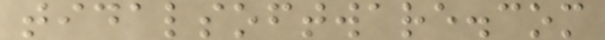tidalsoftware.com
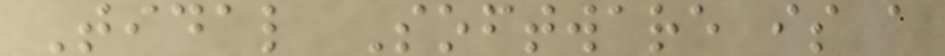Tidal Software is a
